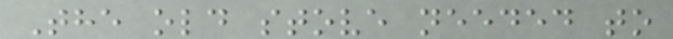The old stove needed to
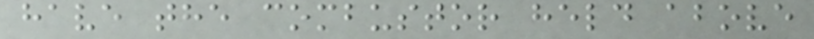have the combustor held above
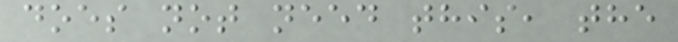does not need this, the
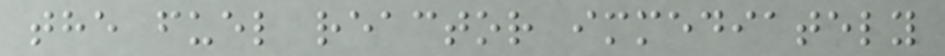the fuel reactor immediately
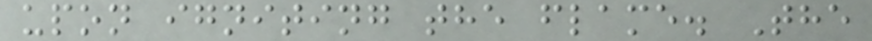upon igniting the flame. The
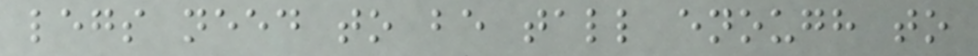legs need to be tall enough to
